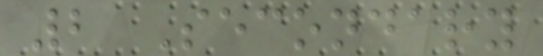2 Secondary
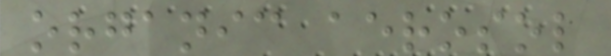organic aerosol
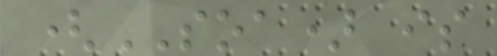(SOA) is
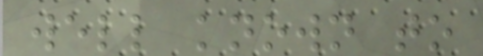well known to
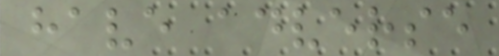have adverse
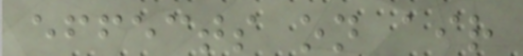effects on air
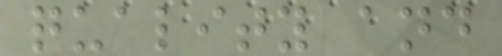quality and
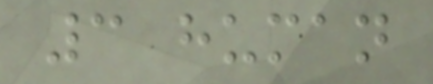3 human
